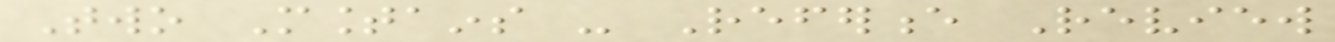Two Mountains - Reference Review
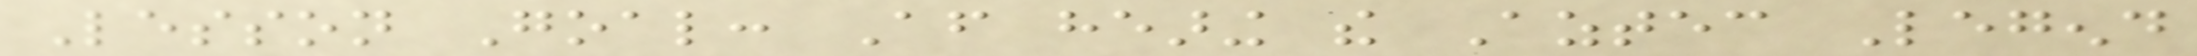Lesson Goal: After hearing the Aztec Legend
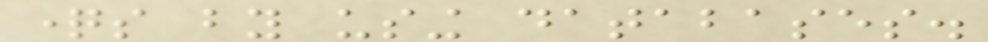questions by using databases.
